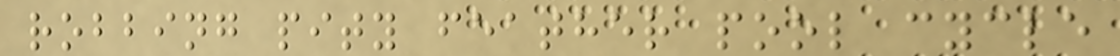robbing pity feather pool cycle
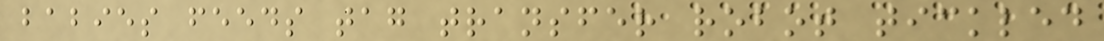babies feeds tag transfer robot tickled
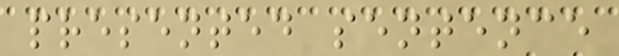presented sentence
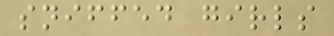sniffed girls
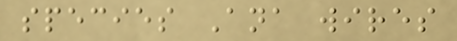species Ana wires
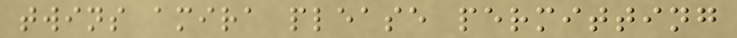twins amira please permitting
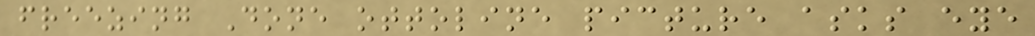freezing Done ottoline picture asks eye
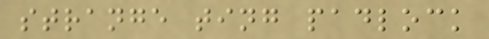strange ting padlock
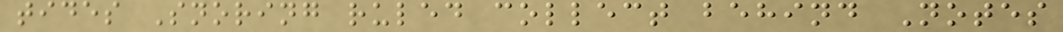tides Snoring ruled collect behind Notes
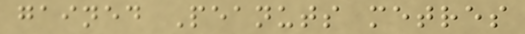gained Peanuts metres
